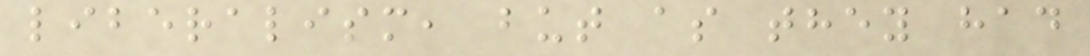liberalism, but as they had
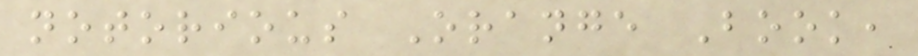notorious Orange Book,
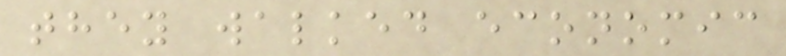they walked economic
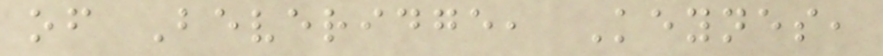of Beveridge, Keynes,
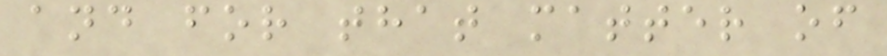and for that matter of
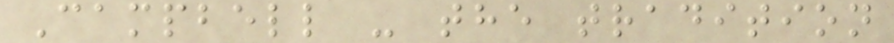Campbell - the tradition
